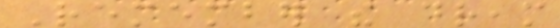Remember the dream
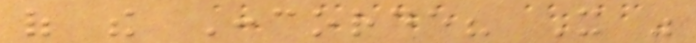of the Concorde? It was
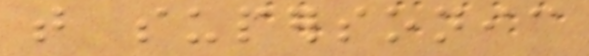that supersonic
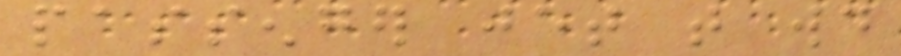passenger jet that would
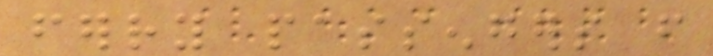ferry passengers from
